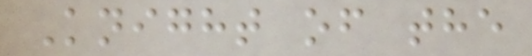Knight of the
